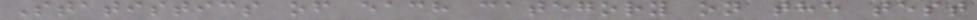Statistics of each category on the test
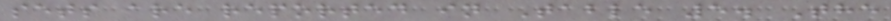sets are reported in Table 5. The
